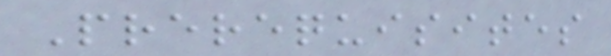Prerequisites
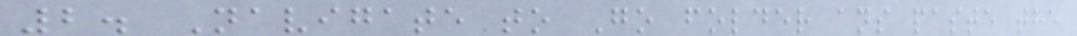2. Navigate to Go folder ans paste the
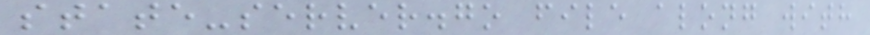state-server.go file along with
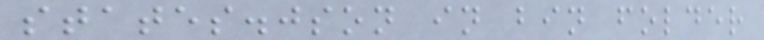states.json in bin folder
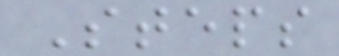Steps
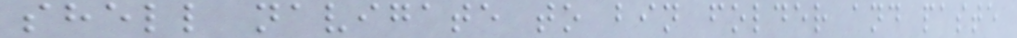shell navigate to bin folder and paste
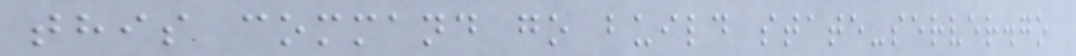this command go build state-server.go
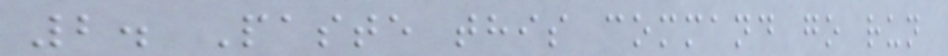2. Paste this command go run
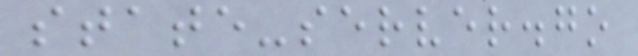state-server.go
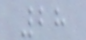28
